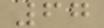67
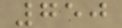750
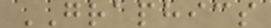GRAPHICS
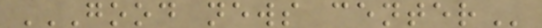GOOD NEWS CENTER
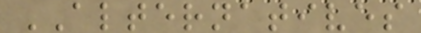ALTERNATIVES
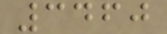3460
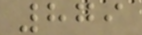879
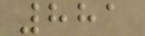881
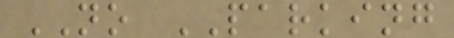NO PARKING
